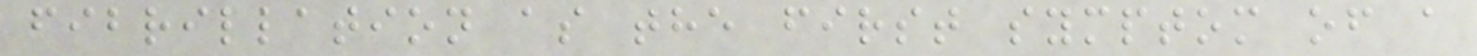fibrillation as the first symptom of a
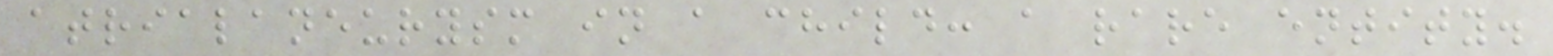atrialaneurysm in a child: a rare entity.
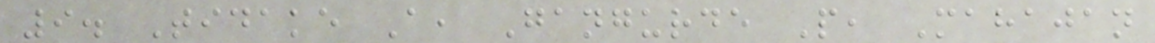9. Tidake A, Gangurde P, Mahajan
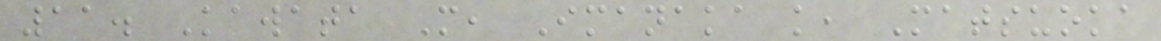11. Kawata M, Imanaka k, Matsuoka
